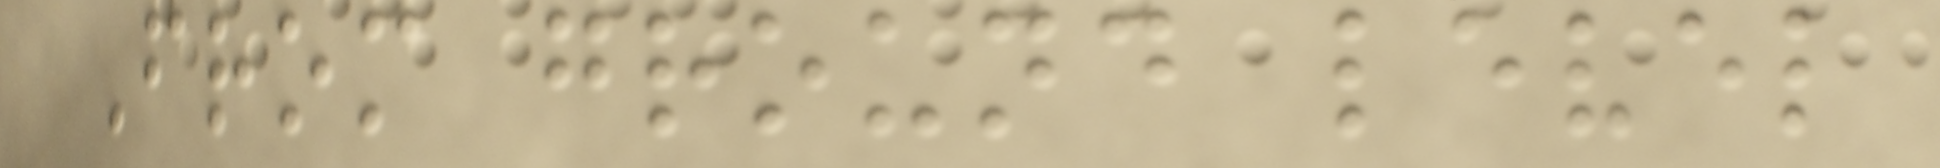From ground level
